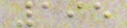195
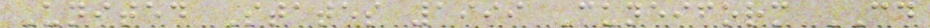United States 1999 Cuneiform CD
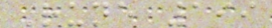Rune 199
